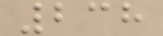238
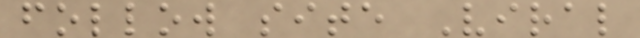follow site Viral
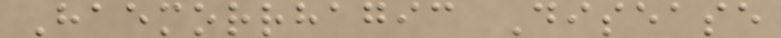Haemorrhagic Disease
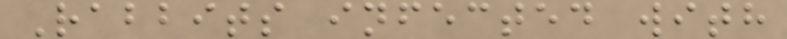Rabbits infected with
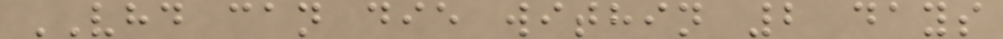VHD can die within 2 days
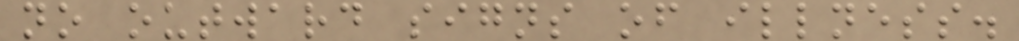no outward signs of illness.
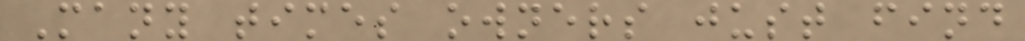Many times owners just find
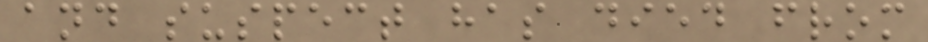and suspect has died from
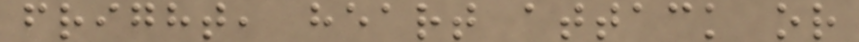fright, heart attack or
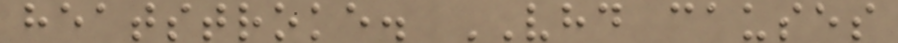heatstroke. VHD causes
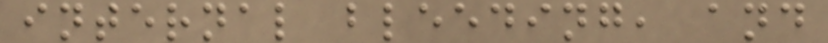internal bleeding, and
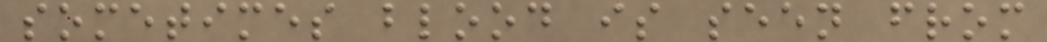sometimes blood is seen from
